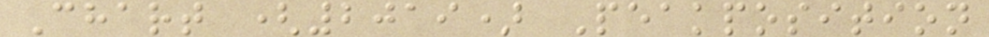Chart (2019) Peakposition
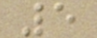5
